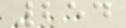254
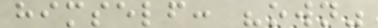himself: "own"
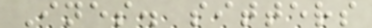Ines. sitters
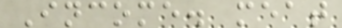Income. meat
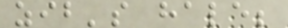zib's hale;
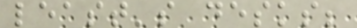least's desks;
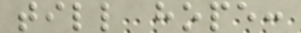till hope:
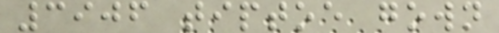3906 tiptoe gown
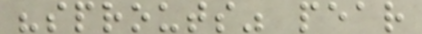"sprouts" pear
